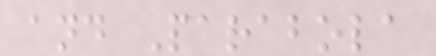and Parabola
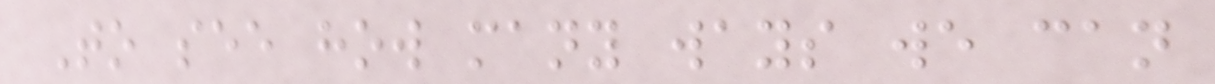To see how many ways we can
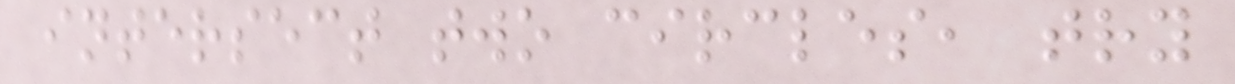intersect two circles, try
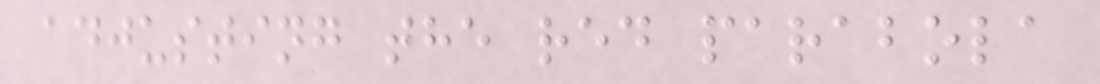adjusting the red parabola
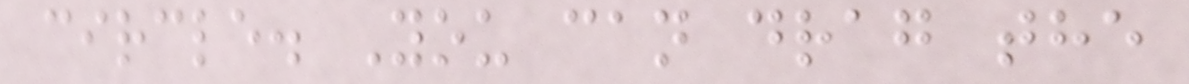circle. You can drag the
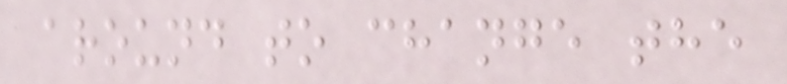around to change the
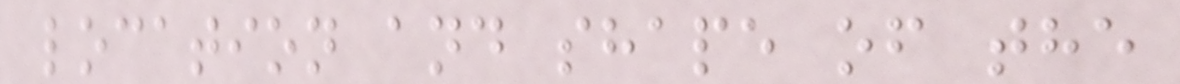location and shape of the
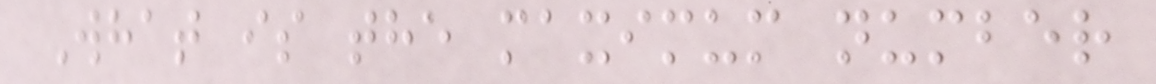What is the maximum number
